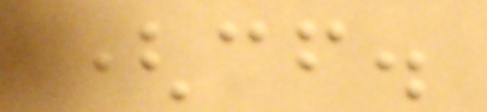(cf.
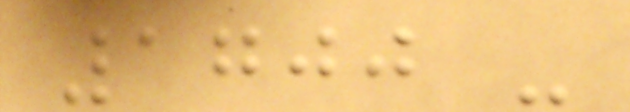1700 -
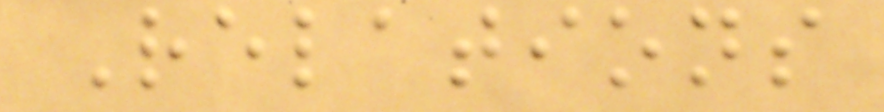Relations
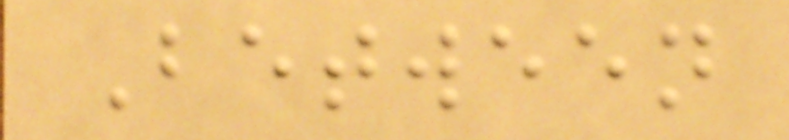Between
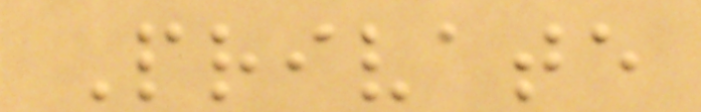Private
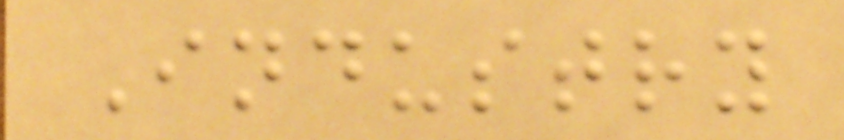Industry
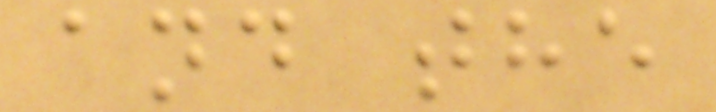and the
